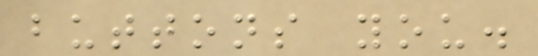buttons you.
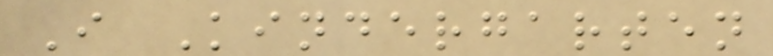I Kindergarten
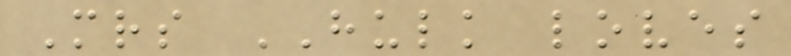Mrs HULK loves
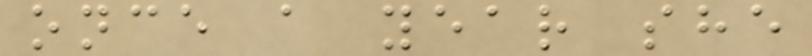once a year she
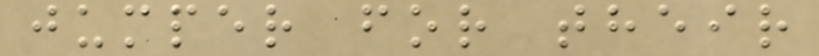jumper for their
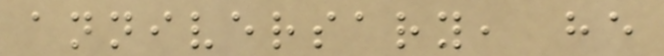anniversary, he
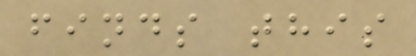finds this
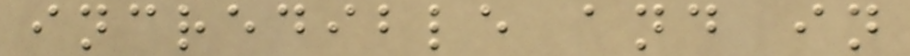incredible and in
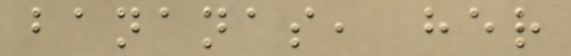bananas, her
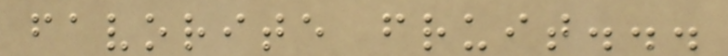favorite fruit...
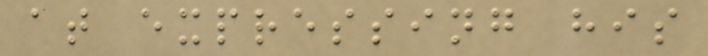at expressing his
